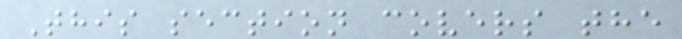This section covers the
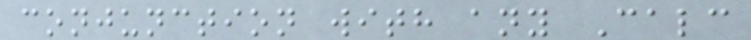conjunction with any Calc
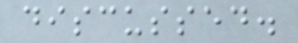discussed.
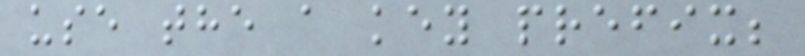use the a key prefix;
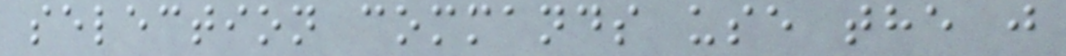selection commands use the j
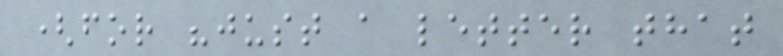(for "just a letter that
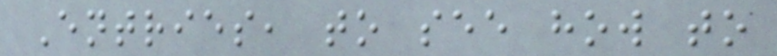Entries, to see how to
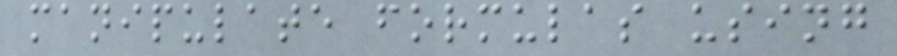manipulate formulas using
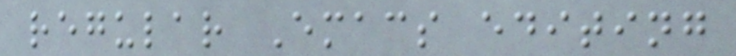regular Emacs editing
